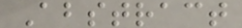Abstract
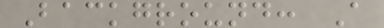Background: A
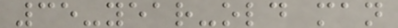35-year-old man
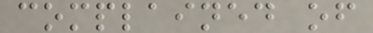complained of
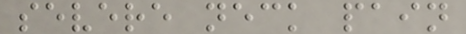severe neck pain
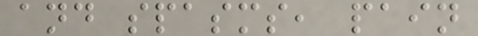and spasms, pain
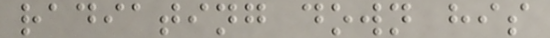radiating down his
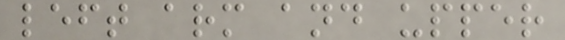left arm and upper
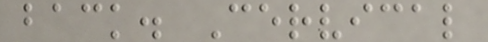back. Cervical
